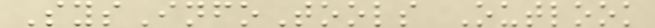SysInfoTools Outlook
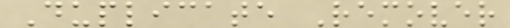Duplicate Remover
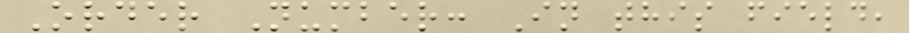Order Number: In this field,
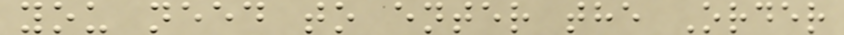you need to enter the Order
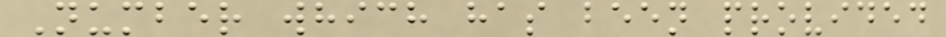Number which has been provided
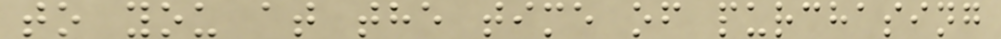to you at the time of purchasing
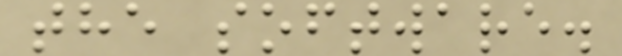the software.
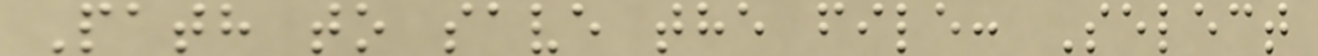Path to save the file: Select
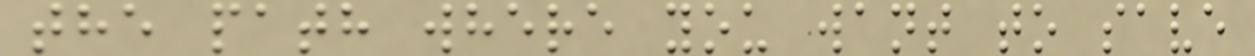the path where you want to save
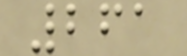261
